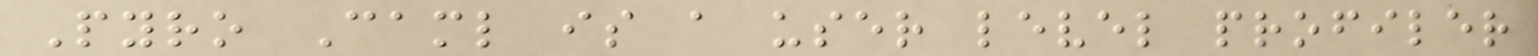Pyro Caml is a user level profiler
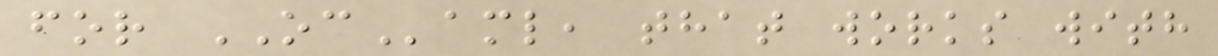for OCaml, that works with
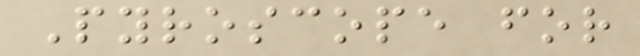Pyroscope for
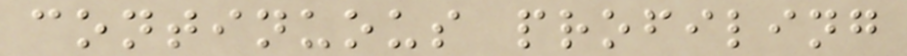continuous profiling
